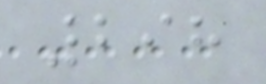298
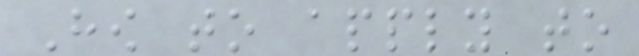How to apply to
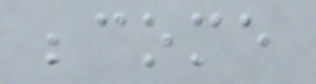become
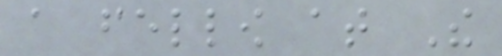a fellow at The
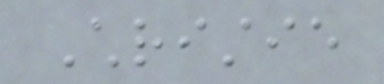Christie
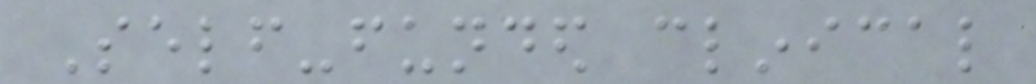Self-funded clinical
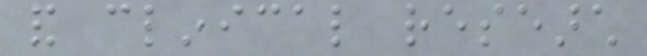and clinical research
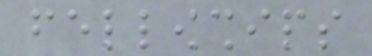fellowships
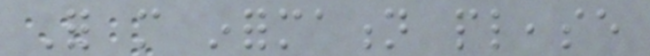For more information please
